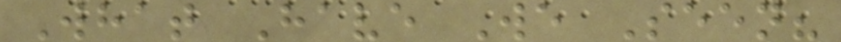What Have We Seen?
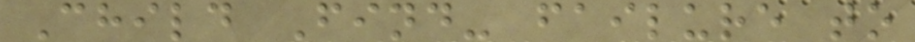Child Find- failure to
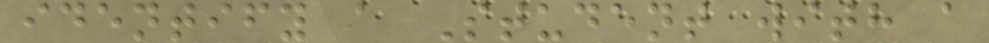identify a Student with a
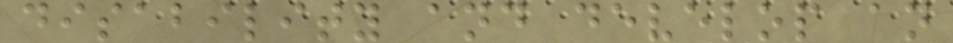disability and develop an
